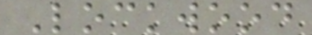Lockwood
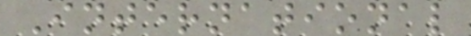International
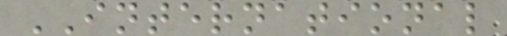INTERNATIONAL
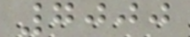7000
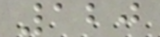120
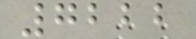7222
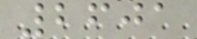2601
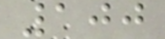100
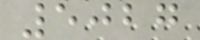5027
